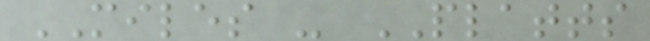MILES - PLATTS
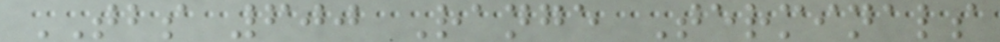TBS 600 Range Terminals
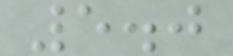5.0
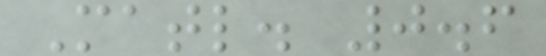Matl. 0.6
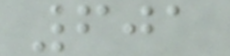601
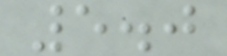5.0
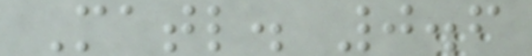Matl. 0.6
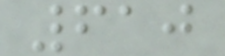610
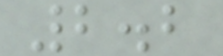2.2
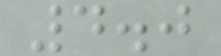4.0
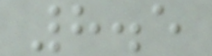8.5
